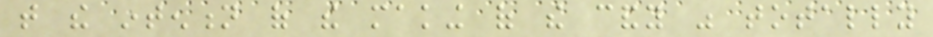that the intention of the making of the candy was totally
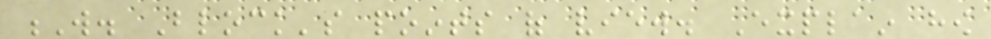W. Block's points of view. Explain how
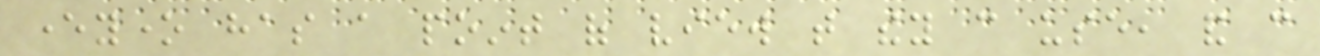everyone has a point of view that they can use, and can
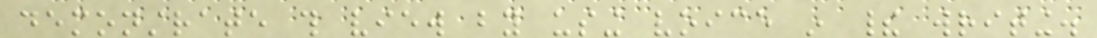demonstrate this view by using voice in their writing.
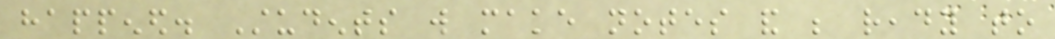happened. Students will make notes and be ready to
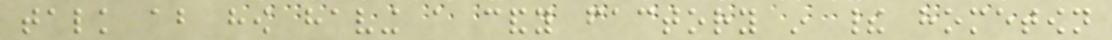talk about how having a candy factory in their hometown
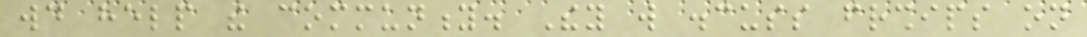would help the community. They will discuss friendships on
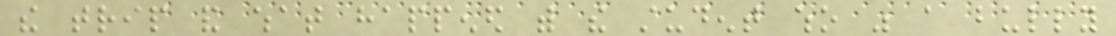the trip and what happened with the student who was a bully
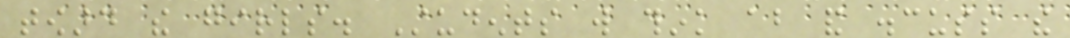toward the girls. Students will think about and discuss the
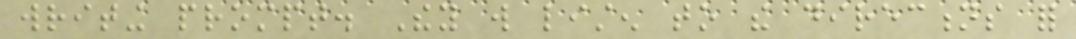writing prompt. They will listen to the directions for
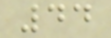44
